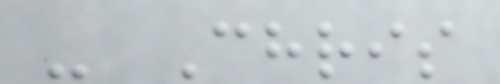- Chris
